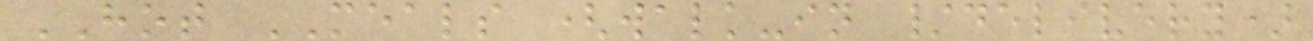HOT MEALS (walk-in /delivery)
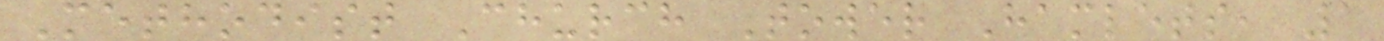Methodist Church Tower Hamlets, 1
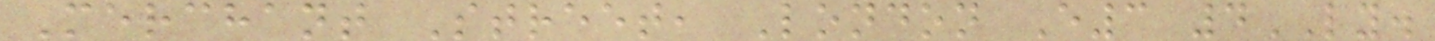Merchant Street, London E3 4LY.
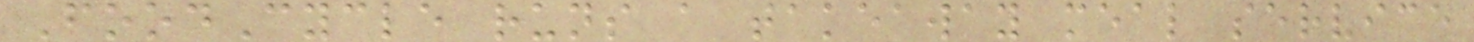FoodCycle runs a takeaway meal service
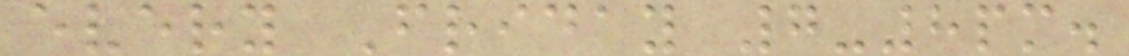every Friday 7-8pm.
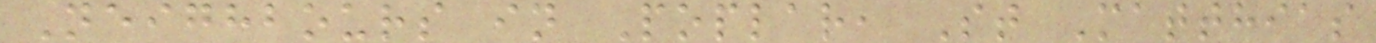Neighbours in Poplar, St Matthias
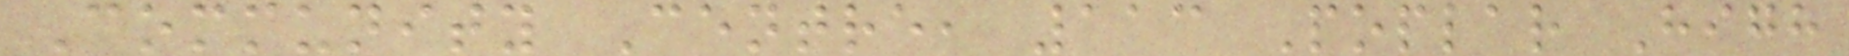Community Centre, 113 Poplar High
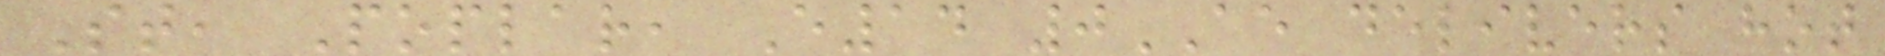St, Poplar, E14 0AE delivers hot
